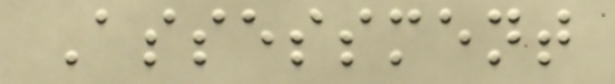Assessment
